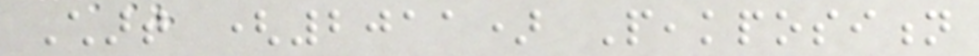Chart (2011) Peakposition
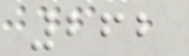262
